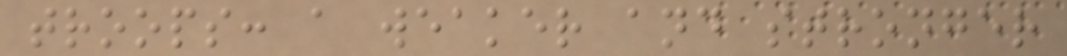troops: a weaker and stronger
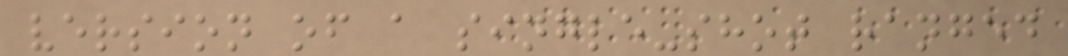version of a single-shot ranged
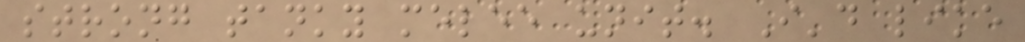strong tanky melee unit. I'd like
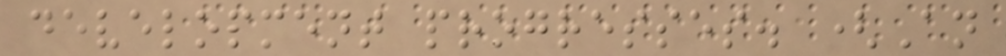development progresses. (An
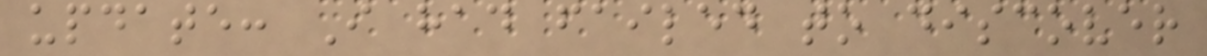update: I had failed to discover
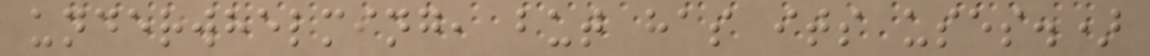underwhelming, but has its uses.)
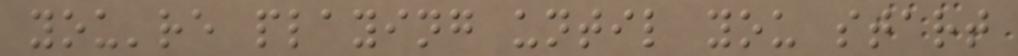you're playing until you start
